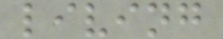living
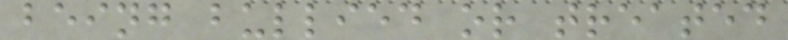being bullied or treated
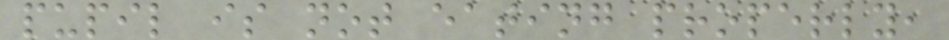pupil is not eating properly,
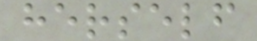herself
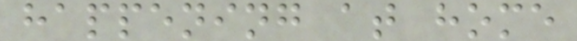happening at home
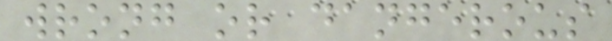wrong or dangerous
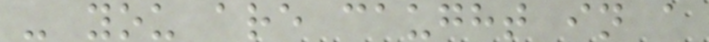- you are caught in a
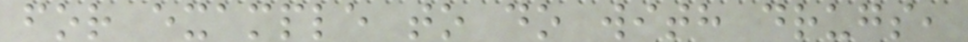for example to do with drugs,
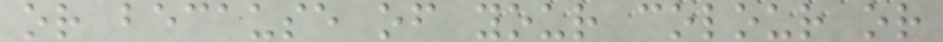or because of your colour or
